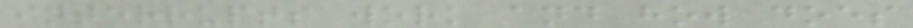interrupts work and how does
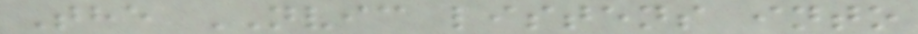The NVIC listens into
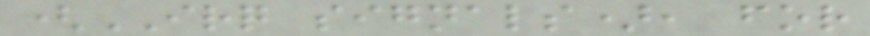(IRQ signals), for
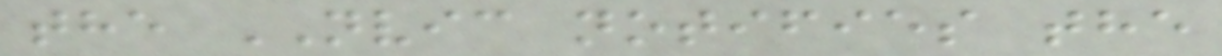the NVIC notifies the
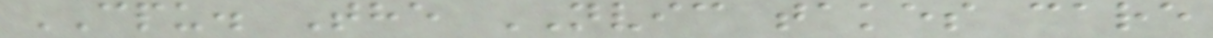CPU. The NVIC takes care
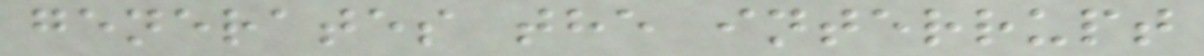generates the interrupt
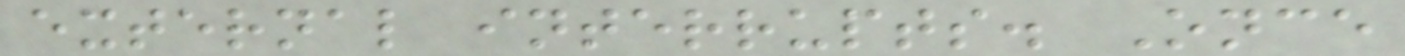external interrupts. Once
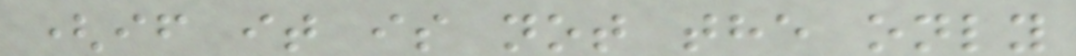(if it is not the only
